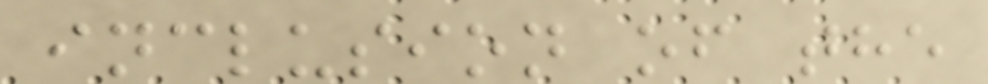inclusion of the
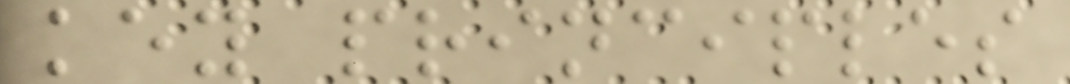key principles
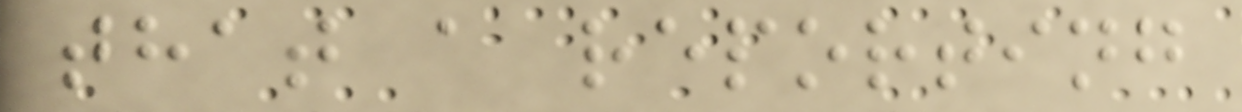that a reporting
